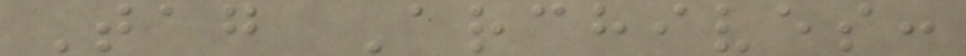Tag Archives:
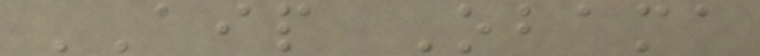AIP Obama
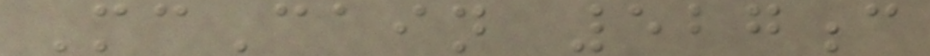McCain 527c
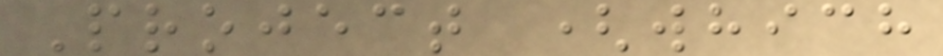Project (which
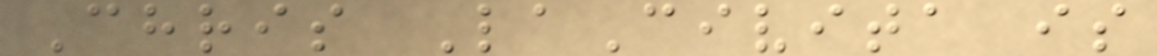Chris LaCivita is
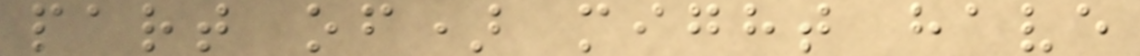part of) might have
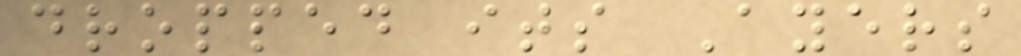dropped its Ayers
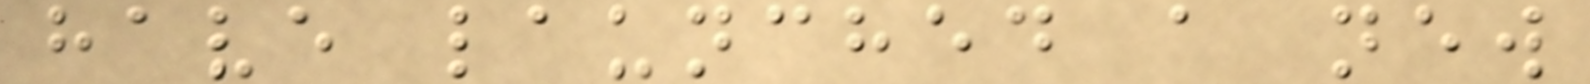have launched a new
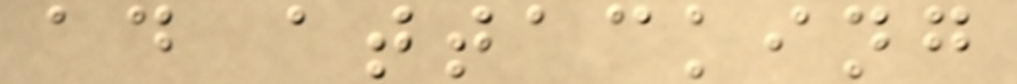ad attacking
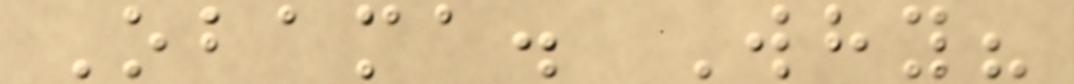Obama. Why?
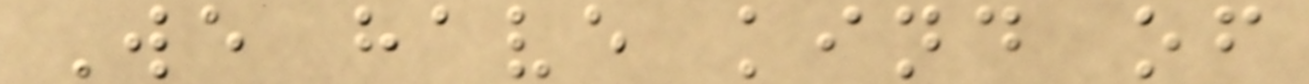We have kind of
